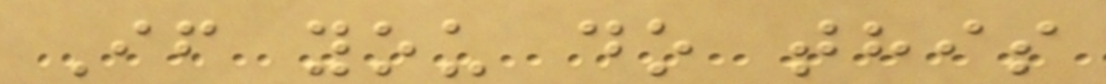If you do this
